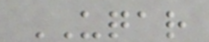UQAR
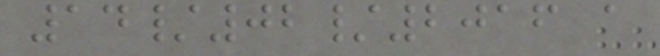14/02/2016 a
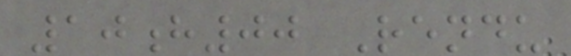10h00 Rendu
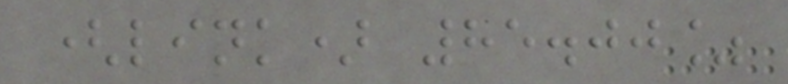(link) 85.00%
